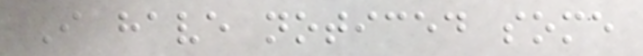I have noticed some
